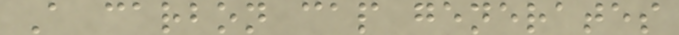A carbon cap generates
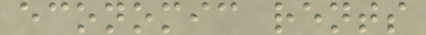economic rents
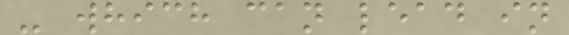- which can lead in
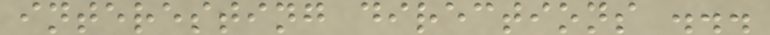interesting directions ...
